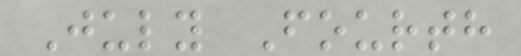July Fourth
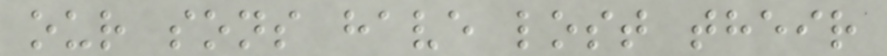our sons have lost their
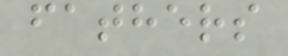fathers
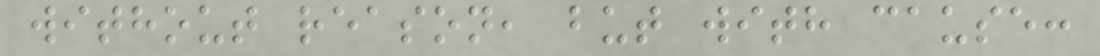without reason, but with cause:
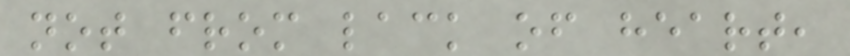not from lack of heart,
